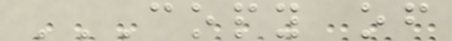COPY OF
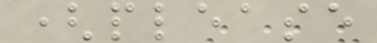(please
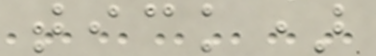tick)
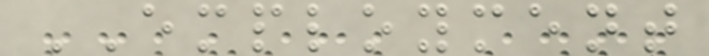EMPLOYMENT
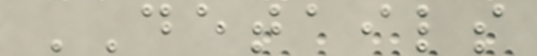DETAILS
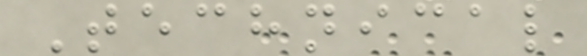Technical
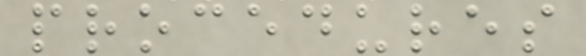procedures
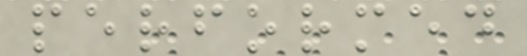performed
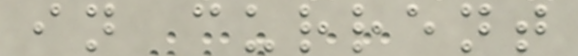in current
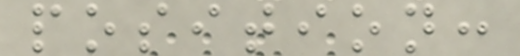position:
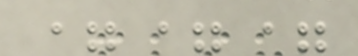===
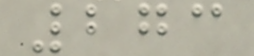273
